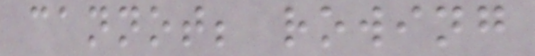cannot; rowing
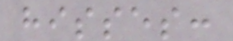hisses:
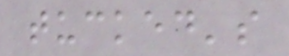tucked's
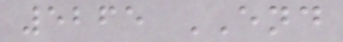5265 END
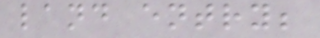land entry;
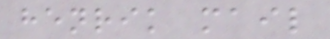henrik mail
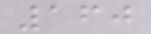160
